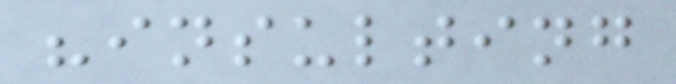"insulting
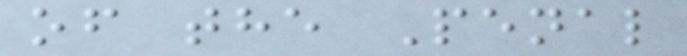of the Penal
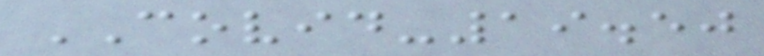COVID-19.50
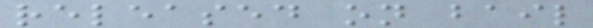released on bail
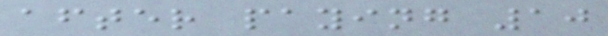after paying 10
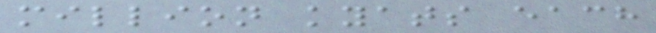million kyats each
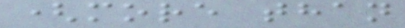(more than
